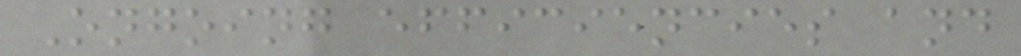Ongoing efficiencies and
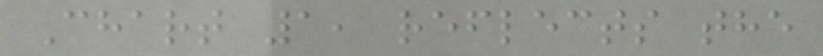Chart 1, reflects the
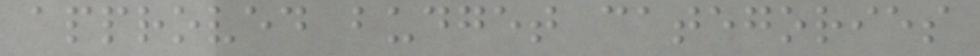approved budget categories
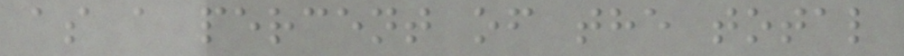as a percent of the total
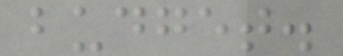budget.
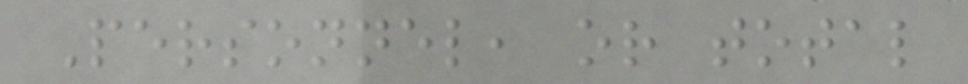Personnel, or total
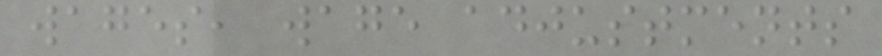wages, wage adjustments
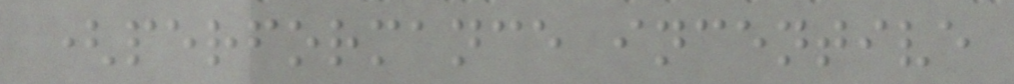(performance incentive
